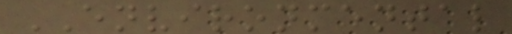ENVIRONMENTAL
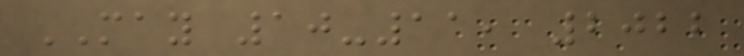MAY 10-11, 2022
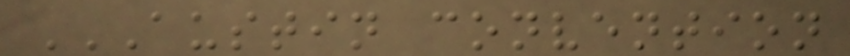AUSTIN CONVENTION
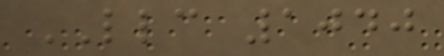LLC 1040
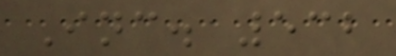Inc. 532
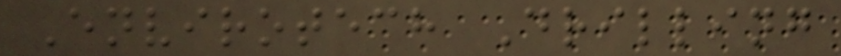Envirotech Drilling
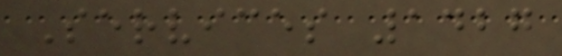Services 1427
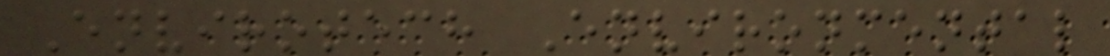Envirotech Environmental
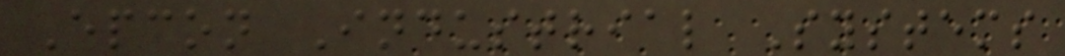Epcon Industrial Systems
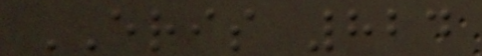ERIS 824
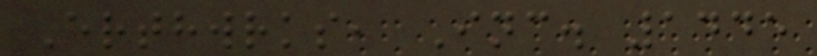Erthwrks, Inc. 1445
